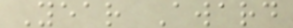Year Award
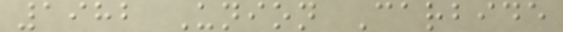1982 Union Carbide
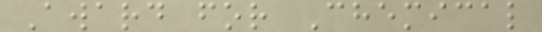Award for Chemical
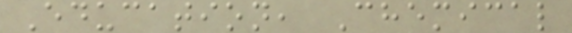Education, Chemical
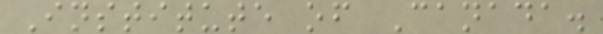Institute of Canada.
